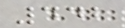442
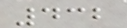432
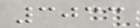3033
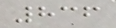836
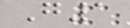G1
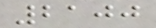2100
